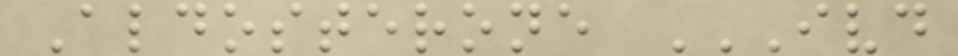Aldosterone IVD
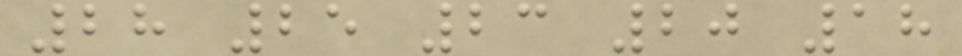28 25 23 20 18
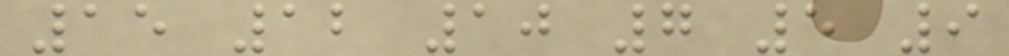15 12 10 7 5 9
